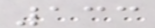133
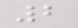2
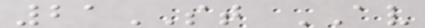21ST AV
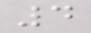4
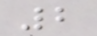2
